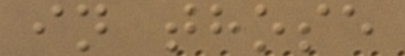in those
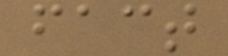fact
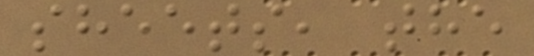sheets, the
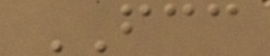FCC
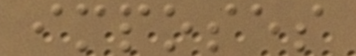imposes
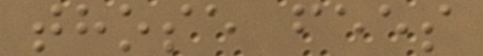those fees
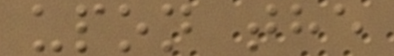upon the
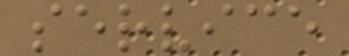service
